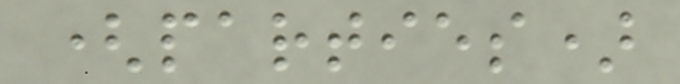(parties)
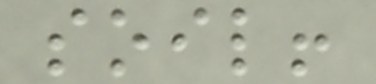soil!
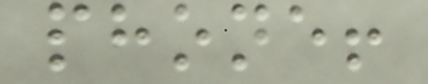phone!
